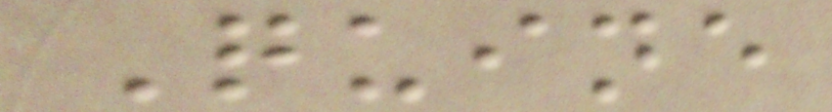Quine
